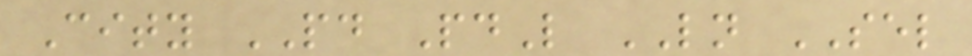City PD PdL LN SEL
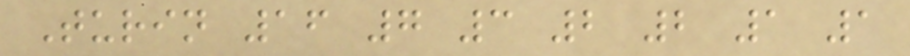Turin 16 7 3 2 2 1 1
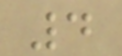4
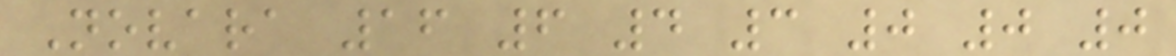Novara 16 6 4 3 0 0 0
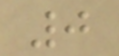0
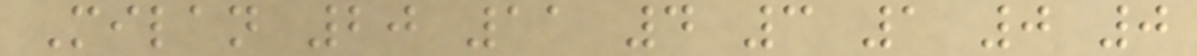Milan 20 11 4 3 1 0 0
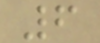6
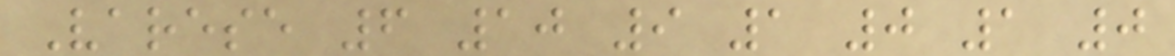Varese 6 10 9 1 0 1 0
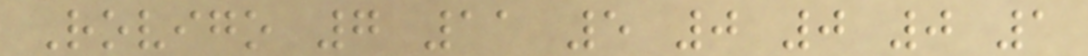Rovigo 7 11 5 0 0 0 1
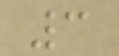3
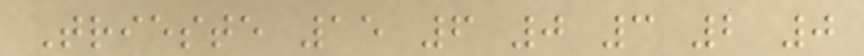Trieste 15 6 0 3 2 0
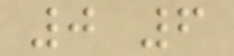0 6
